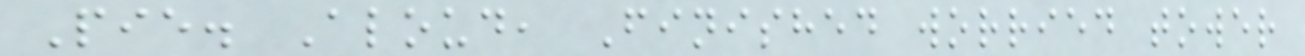Pie. Aloud, Finished worried tower
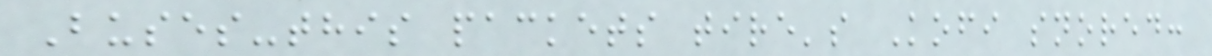Buses-this packets tire's Kofi snored:
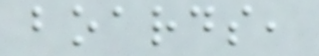boards,
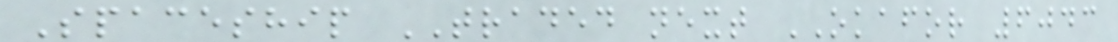Spaceship TRADED next OKAFOR 6043
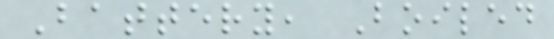Battery, Boiled
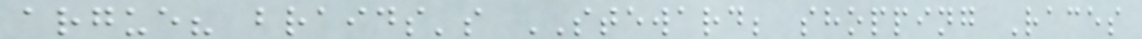argue? braids's STEWARD; shopping Races
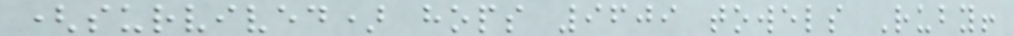(survived) hops 9609 towels Ruby!
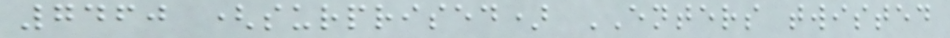7460 (surprised) ENTERS twisted
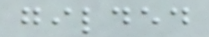gilded
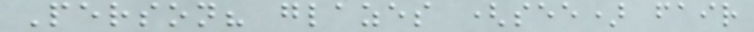Person? glazes (see) fair
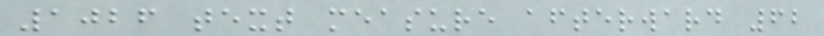1026 text measure afterward 62
